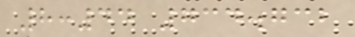8:44 734.732
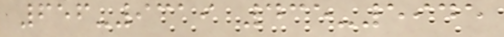656-9319 435-5945
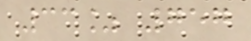33% 757
